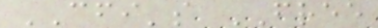CFI's FREE
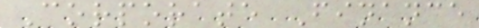Corporate Finance
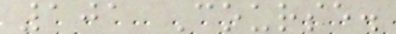101 Course.
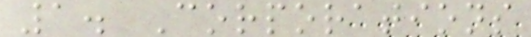1. Corporations
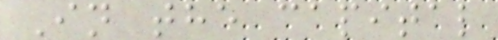In the capital
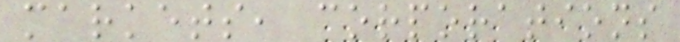markets, corporations
